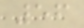56
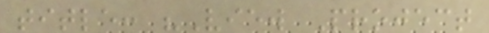title: "View Project
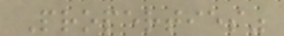Properties"
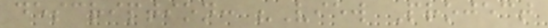description: "View Project
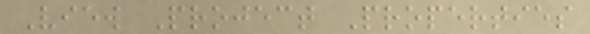View Project Properties
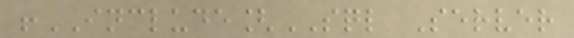!INCLUDE[SQL Server
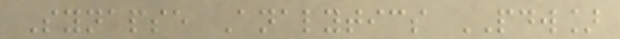Synapse Analytics PDW]
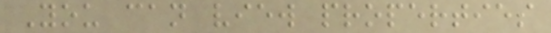You can view properties
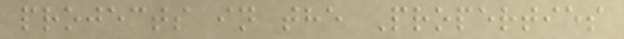projects in the Properties
